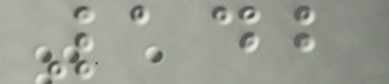142
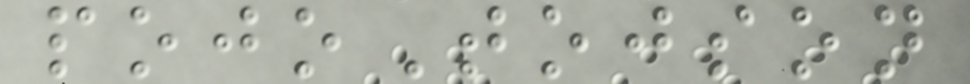pojoTojson
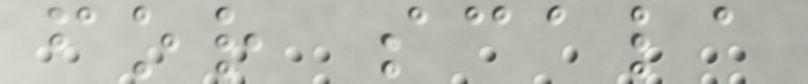for scala
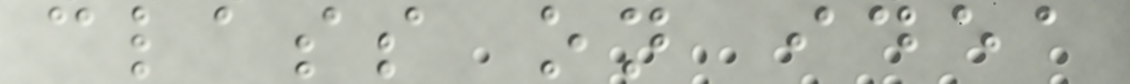class on idea
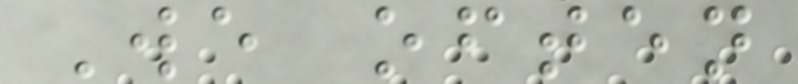We often
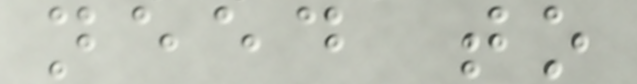need to
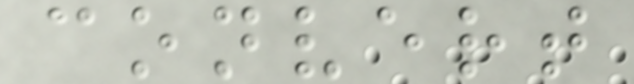convert
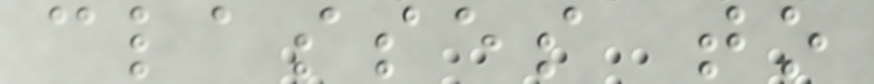classes to
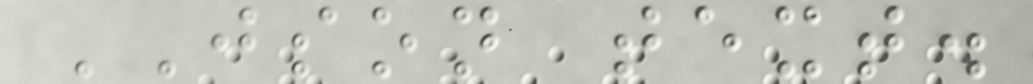JSON text.
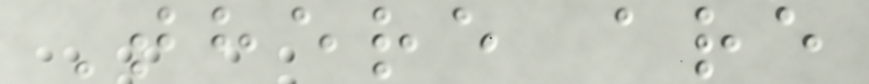There are
